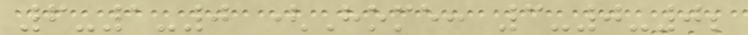6-1-0 (Home: 3-0-0;
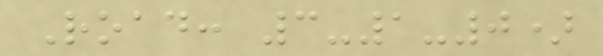Road: 3-1-0)
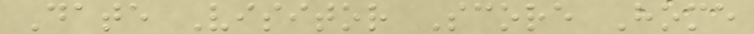Date Visitor Score Home
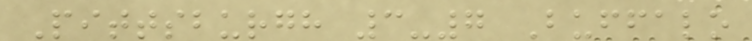Pittsburgh 3-7 Buffalo
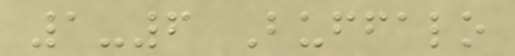1-6 Buffalo
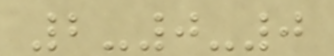2-0-0
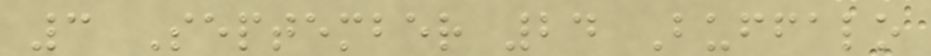3 September 24 Buffalo
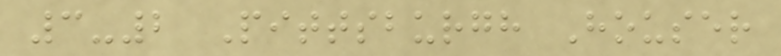3-2 Pittsburgh Houser
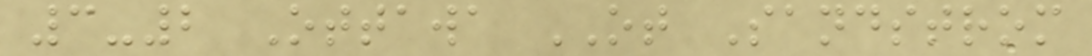3-2 Ottawa OT Sandstrom
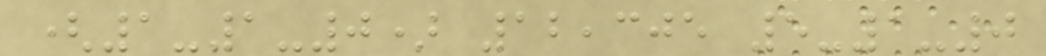(1-1-0) 12,305 5-1-0
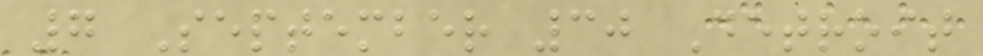7 September 30 Detroit
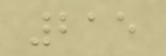215
